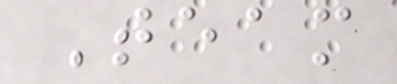Team
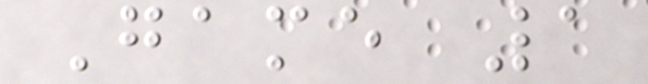Game 1
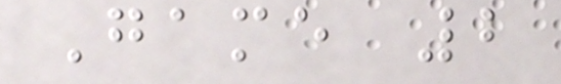Game 2
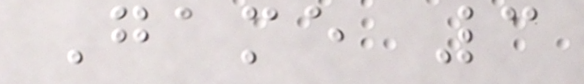Game 3
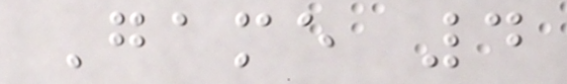Game 4
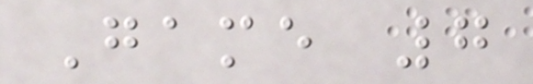Game 7
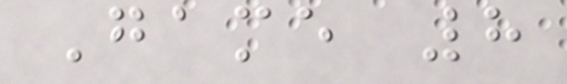Game 8
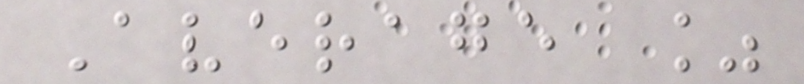Average %
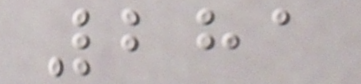281
